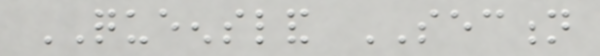QUEENSLAND SECTION
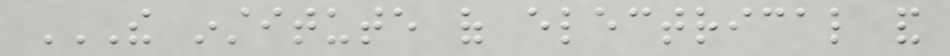THE INSTITUTE OF ELECTRICAL AND
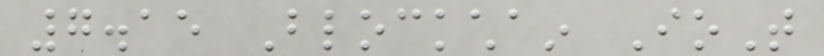7.15 Blockchain IoT
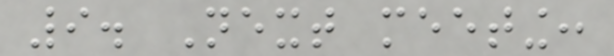9. Next meeting:
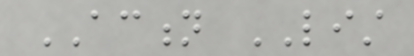ACTION LIST
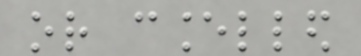or cancelled
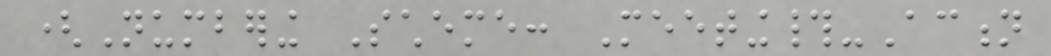(Numbering Scheme: Meeting#-Action
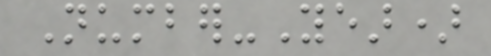Number-Year)
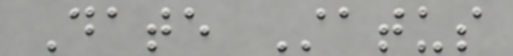Date Status
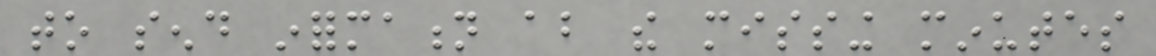to send information about the missing minutes
